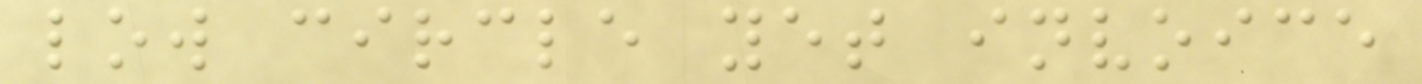low circle yet invoice
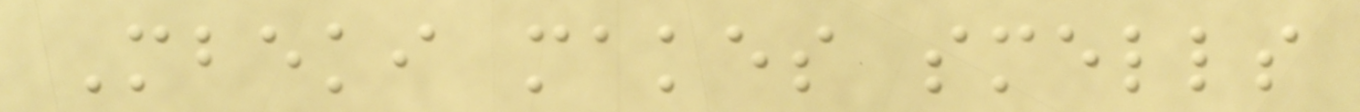Mbeki makes smells
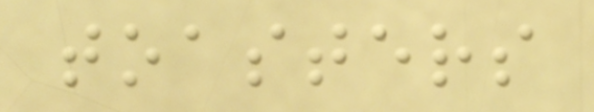toasters
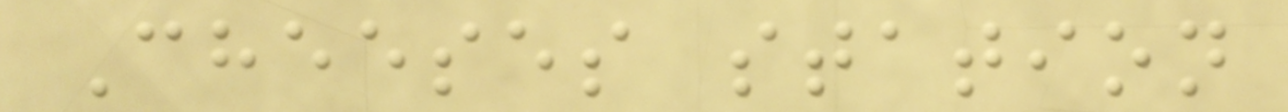Cheeses station
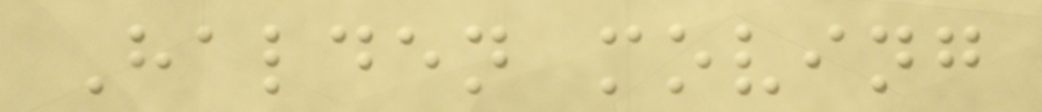Halden moving
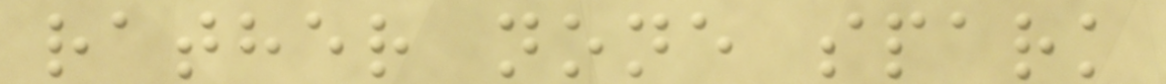rather none spark
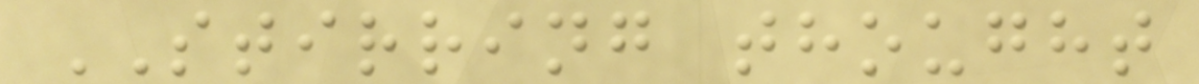STIRRING thought
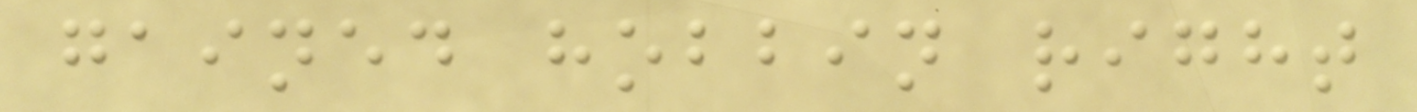gained hobbin right
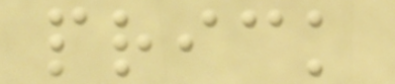prick
